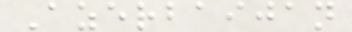Azerbaijan
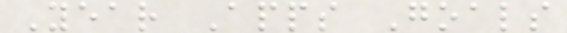Year Apps Goals
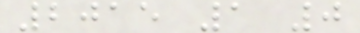2015 1 0
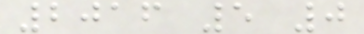2016 5 0
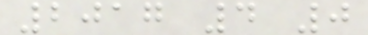2017 4 0
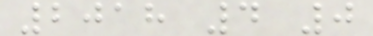2018 4 0
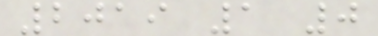2019 1 0
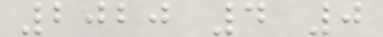2020 4 0
